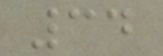34
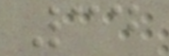34
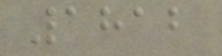1812
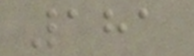181
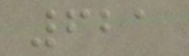621
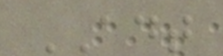ADT
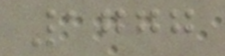1777
